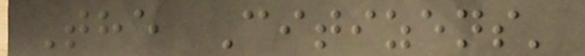The Citizens'
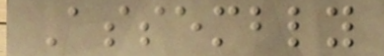Assembly
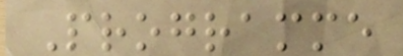Programme
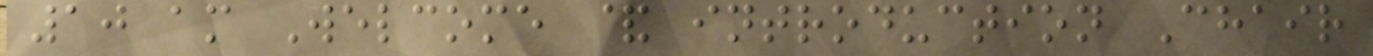10 am Welcome & introduction Chair
